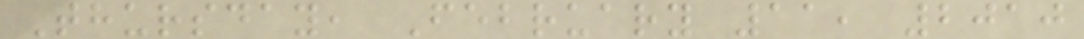Thursday, February 11, 2010
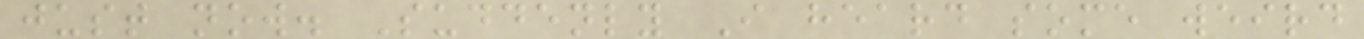just now. Suddenly I heard some weird
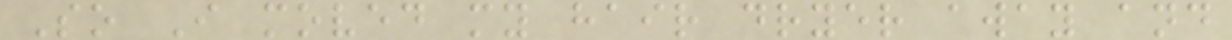So I moved my hair dryer away and
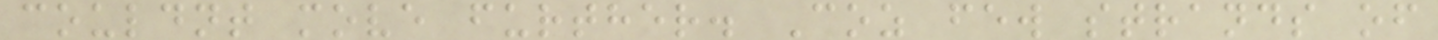couldnt move further. Coz few strands of
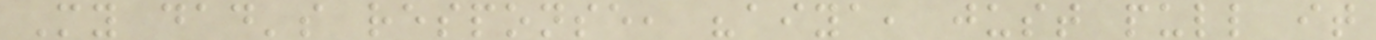My dad's response, "aiya, just pull it
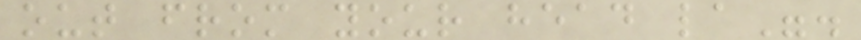out from your head la".
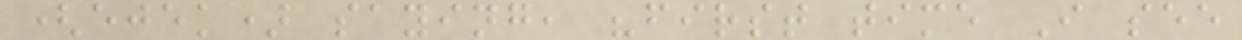(ejek) saying, "first time I see
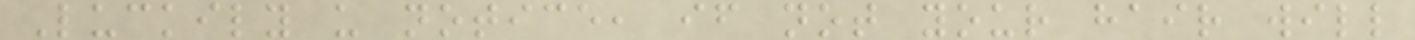Luckily u notice, if not your hair will
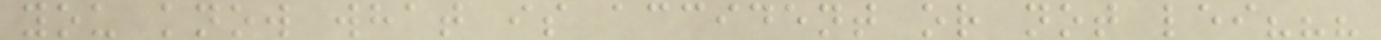you know what is accident or not lei???
